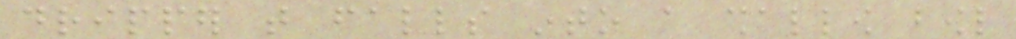dripper that falls into a shallow bowl
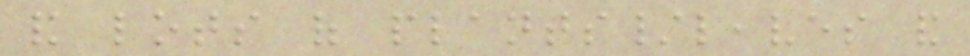and lots of plants/leaves and
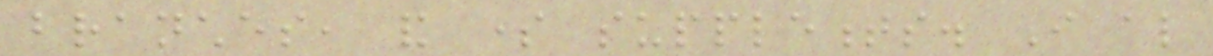branches, and some supplements. I also
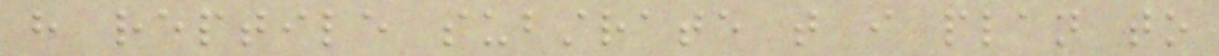have reptile substrate that i plan to
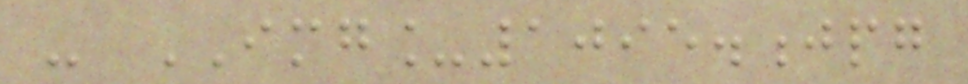- IMG_1095.jpg
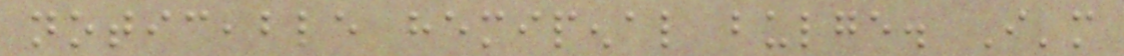noticeable hemipenal bulge. I'm
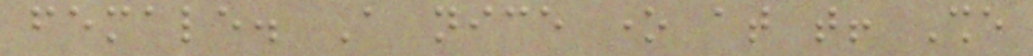female. A nice one at that! She
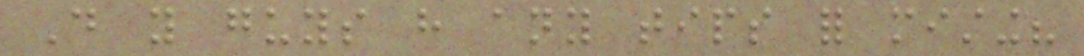Do you guys have any tips for misting?
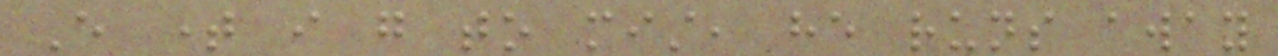Every time i go to mist, he runs away
